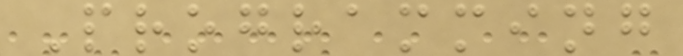Programming
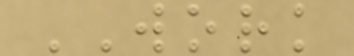WORK
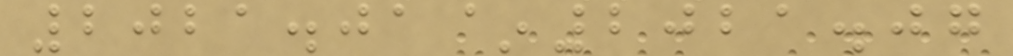2021.01~2021.07
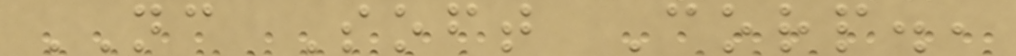NC Soft Corp.,
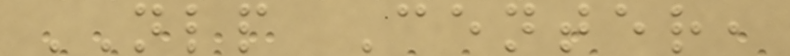NLP Center,
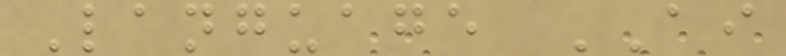Language AI
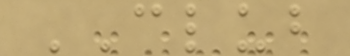CLUB
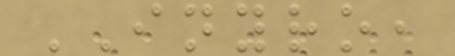INYRO,
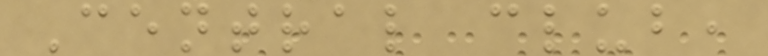Central club,
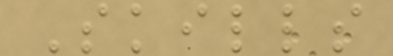Skills
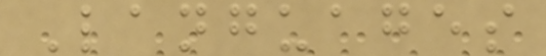Languages
